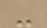-
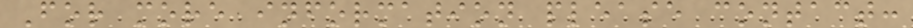For more information please contact:
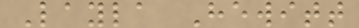Layla Hewitt
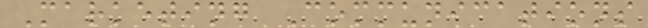Marketing Communications
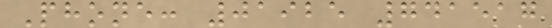Phone: 01925 741517
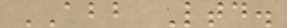ABB Ltd.
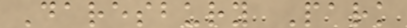Daresbury Park
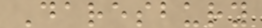Daresbury
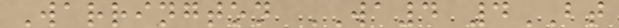Warrington WA4 4BT
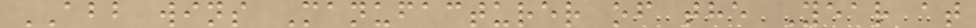ABB wins Manufacturer of the Year at
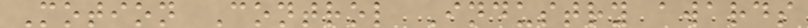Motion Control Industry awards
